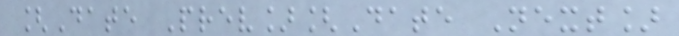[Date Prev][Date Next]
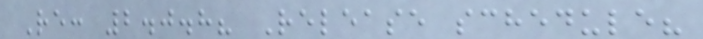Re: 2.0.8? Release schedule?
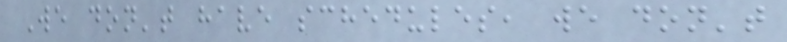We don't have schedules, we don't
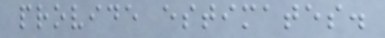provide estimates.
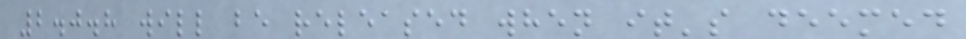2.0.8 will be released when it's deemed
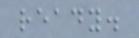ready.
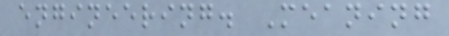engineering. Meaning
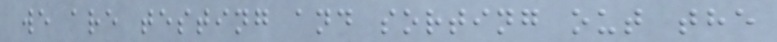we are testing and sorting out the
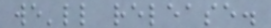we'll release.
